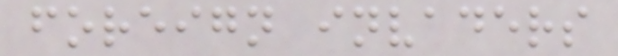foreign invaders
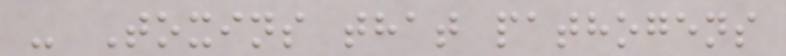- Toxins that pathogens
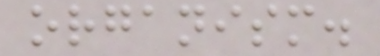organism.
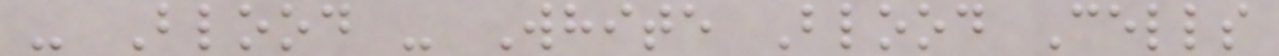- Blood - White Blood Cells
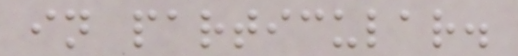in particular.
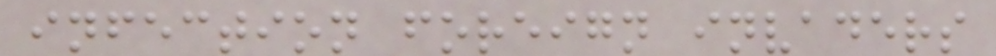infection foreign invaders
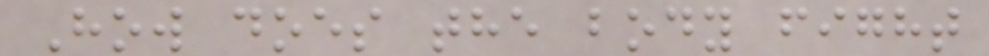How does the body fight
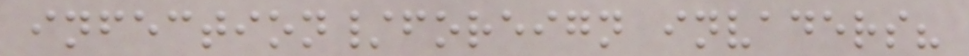infection/foreign invaders?
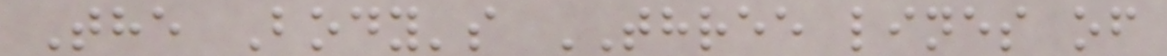The Body's THREE lines of
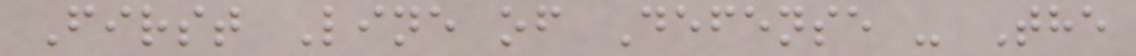First Line of Defense - The
